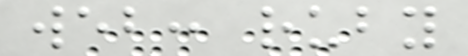web: ruby
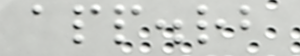app.rb
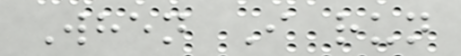When I run
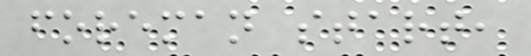foreman start,
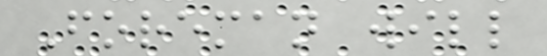Foreman will
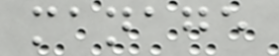manage
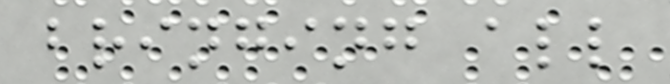bringing all
